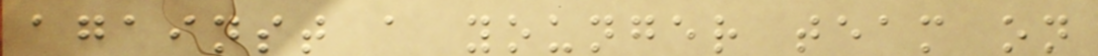against a younger team on
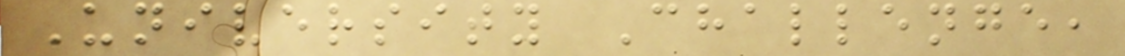University Challenge,
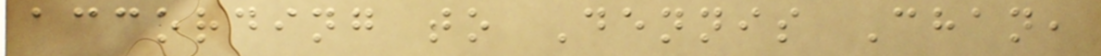according to Dennis Chan,
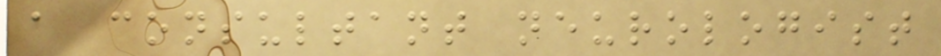a consultant neurologist
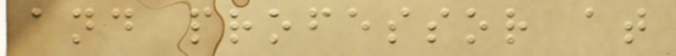and professor at
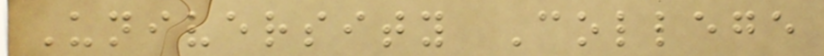University College
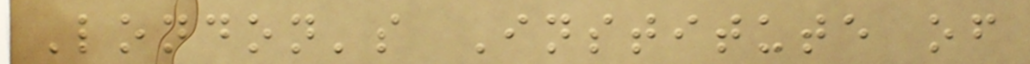London's Institute of
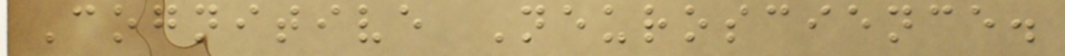Cognitive Neuroscience.
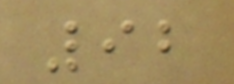92
